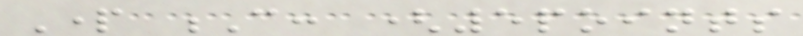Part C: (5points
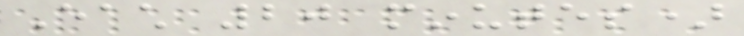Each 20 minutes)
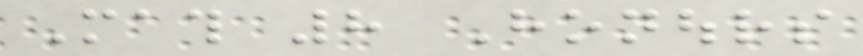Math 8 Honours
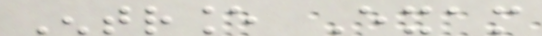Entrance Exam
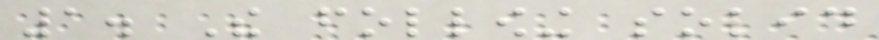1. The following solid
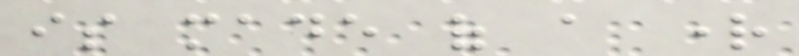is made of a right
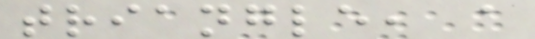triangle, a
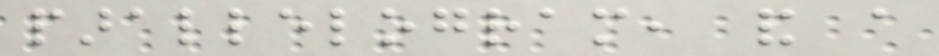parallelogram, and a
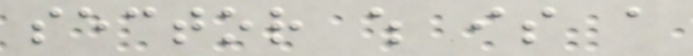sector which is a
